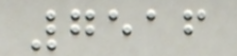7516
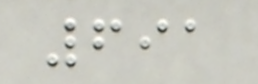691
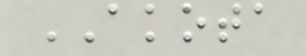AKOTA
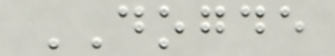DOGDE
